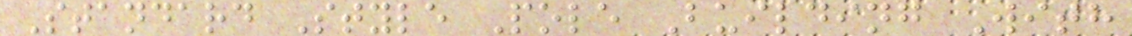Standard Style Pole Building With
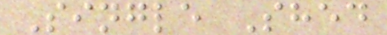Single Shed
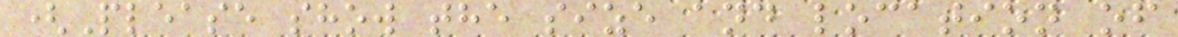(Please show the size and location of
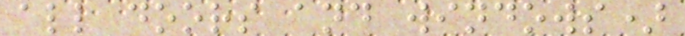all doors and windows)
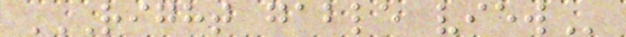RIGHT GABLE VIEW
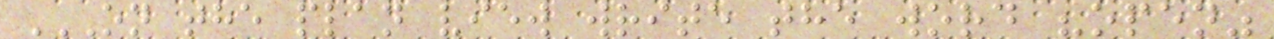ON THE PLAN VIEW WRITE THE WORD "OPEN"
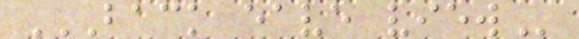BACK EAVE VIEW
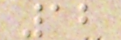12
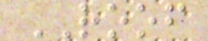ROOF
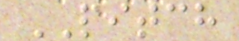PITCH
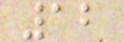12
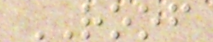ROOF
